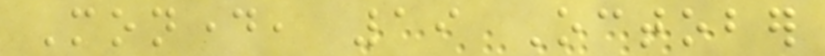Monday, 19 October
